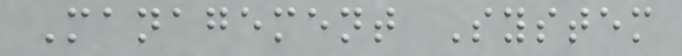Management System
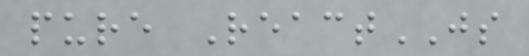pure ReactJS
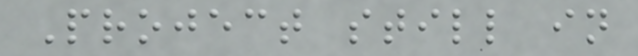Project still in
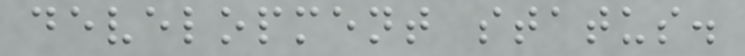development status.
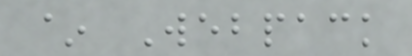~ Webpack
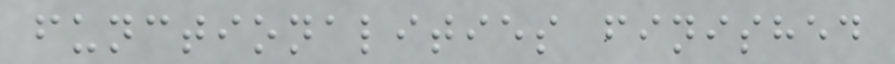functionalities finished
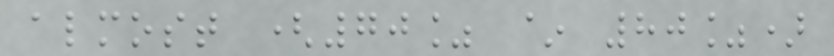almost (70% ~ 80%)
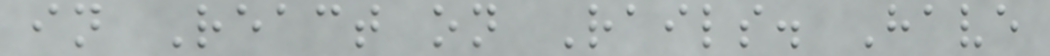in React on Rails. Have
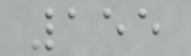155
